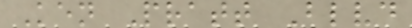Ken Pratt Blvd
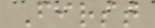First
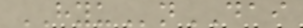HYUnDAI
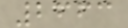2663
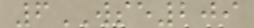6WSE209
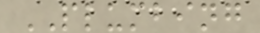PLUMBING
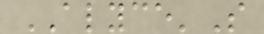ALYCE'S
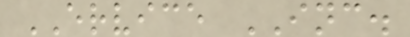ERVICE INC.
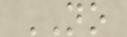NO
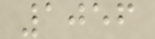1056
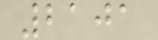2101
